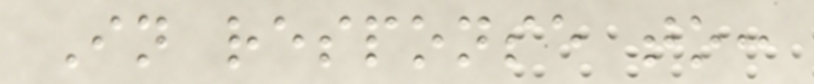In response to:
